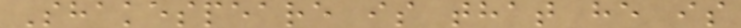Shakespeare is that he is
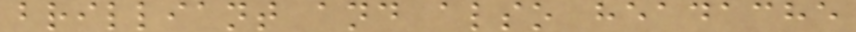brilliant and also headache
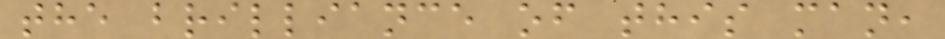the brilliance of this man,
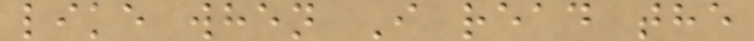like when I read the
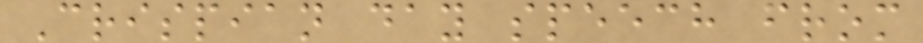Crispian day speech from
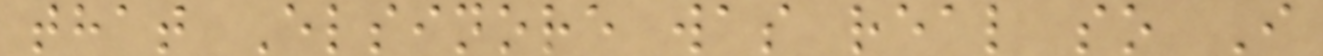that Elsinore was real so I
